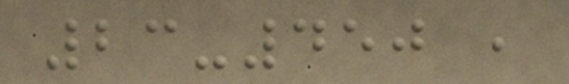23-450 ,
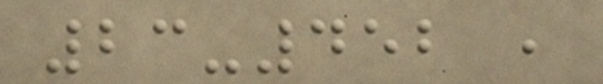23-452 ,
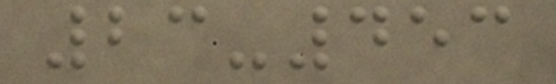23-453
